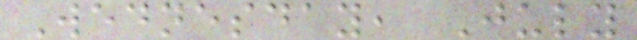Wednesday, July
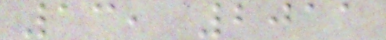13, 2011
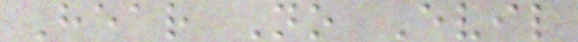Hear No Evil
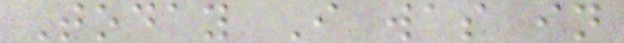Today I was in
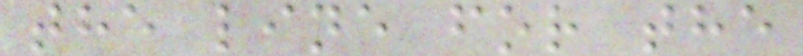the line for the
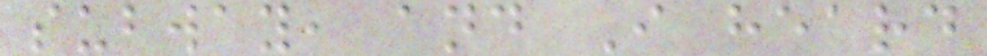subway, and I heard
